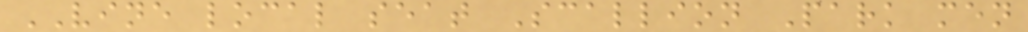VINE local seat Scallion Park men
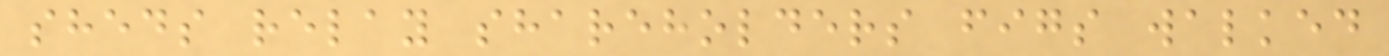sheds relay shareholders figs walked
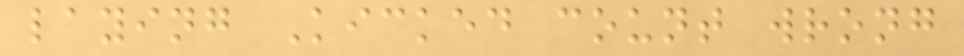laying Kicked count wrong
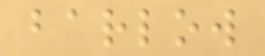barlow
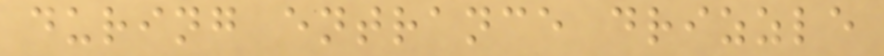during entrance drizzle
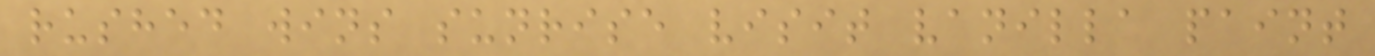rushed wins sunrise visit vanilla paint
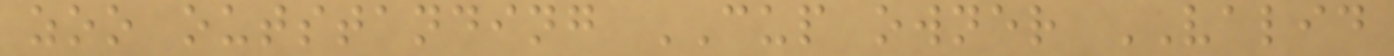zoo outstanding CUP owner VALID
